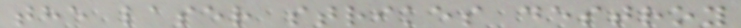the laser strikes destroy
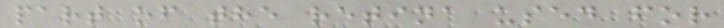part of the retina used for
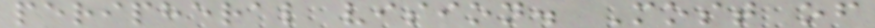peripheral vision. Most of
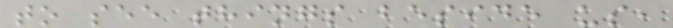to see things beside us,
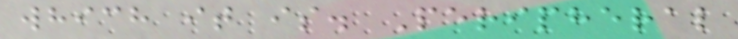which it is. Peripheral
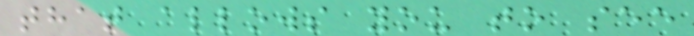that allows you to see
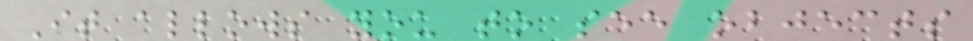It allows you to see objects
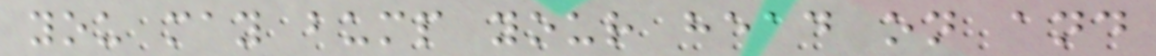you may bump your head on and
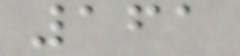161
